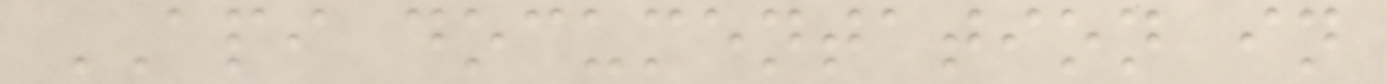API documentation in
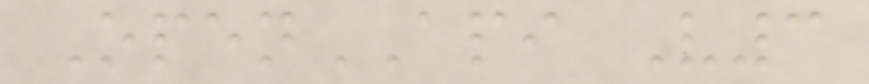OpenAPI V3
